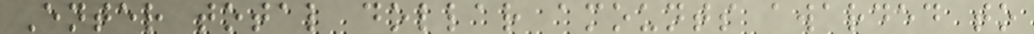Enter total dollar amounts awarded to
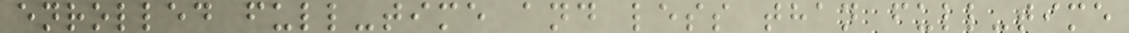enrolled full-time and less than full-time
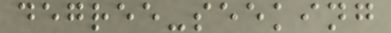degree-seeking
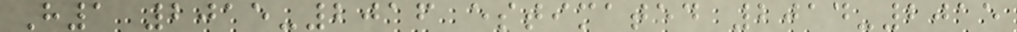H1 2015-2016 estimated 2014-2015
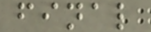final
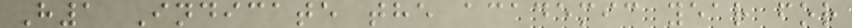H1 Indicate the academic year for
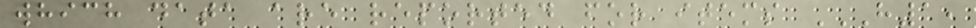which data are reported for items H1,
